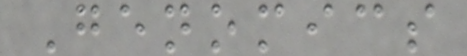Genomics
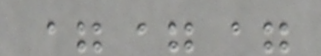===
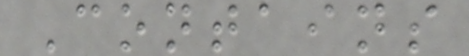Contains
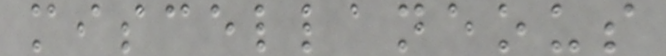miscellaneous
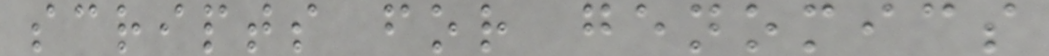scripts for genomics
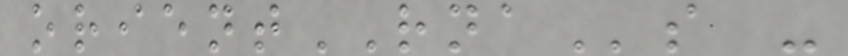orientRNAs -
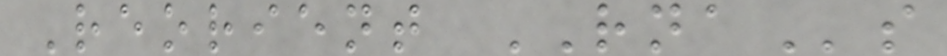Reorient RNAs
